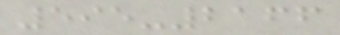595-2166
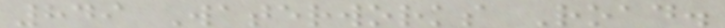849 Waterworks Road.
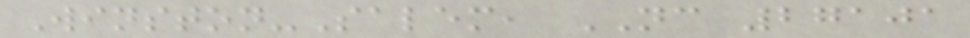Winston-Salem, NC 27101
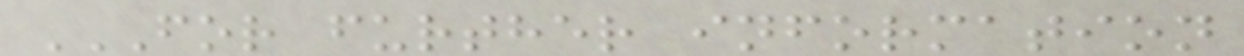FOR FURTHER INFORMATION
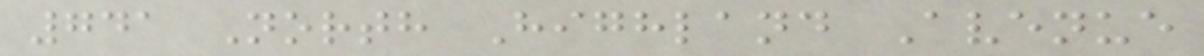741 North Highland Avenue
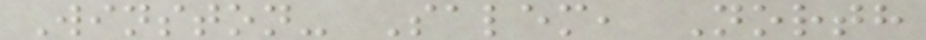Winston- Salem, North
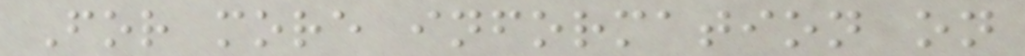For more information on
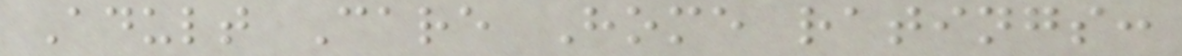Adult Care Home ratings:
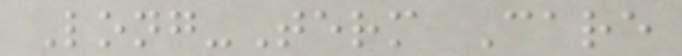Long-Term Care
